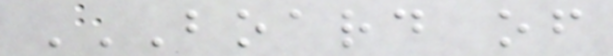BOARD OF
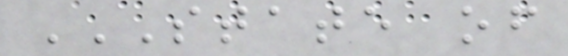STATE OF
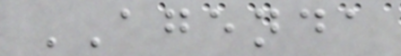AGENDA
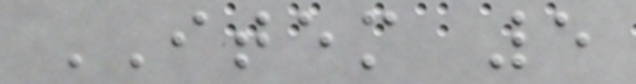ITEM 5
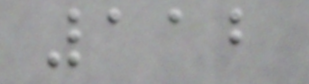112
